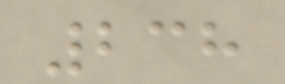238
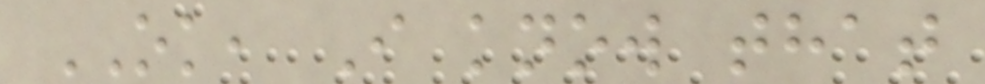OK, I know that
